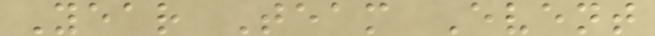Year Team Event
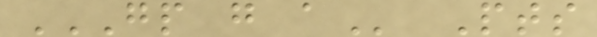GP G A Pts
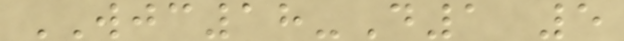WJC18-D1 5
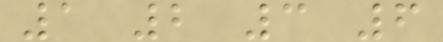1 2 3 6
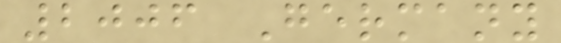2006 Germany
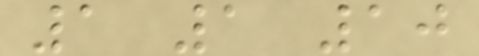1 1 10
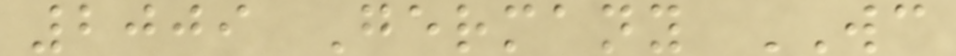2009 Germany WC
